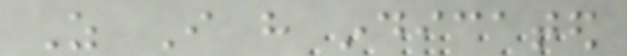As I have indicated
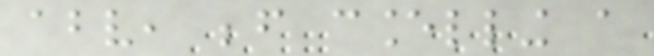above, before cancelling a
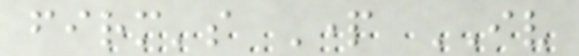firm's Part IV
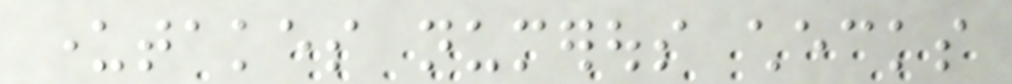undertakes numerous checks
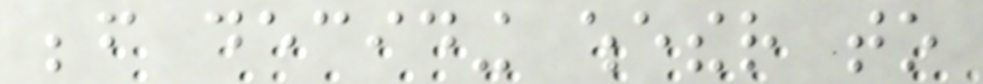before deciding whether to
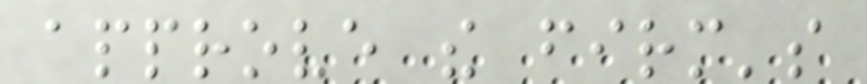approve the firm's
